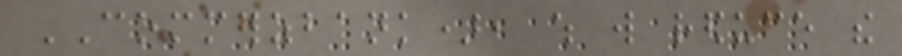COMMERZBANK), which will reduce the
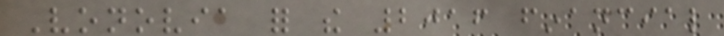Vonovia for the 2016 financial
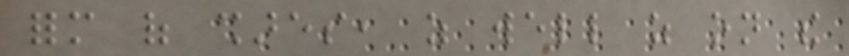form of shares, as well as on the
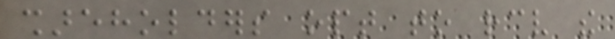shareholders opt to receive the
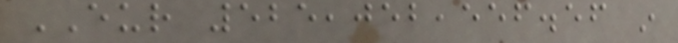EUR 525,052,556.56 in
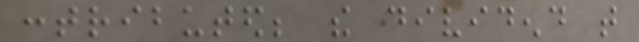contributed; the dividend that
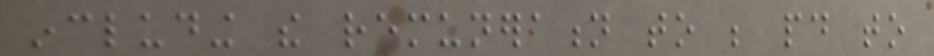including the remuneration to be paid to
